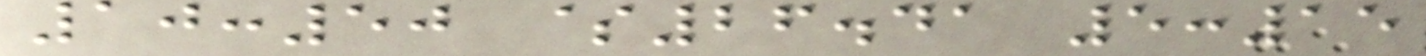10:50 $26.41 5:15
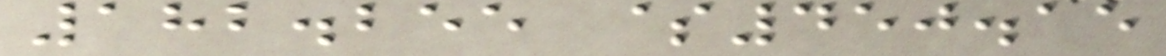182.255 $450.15
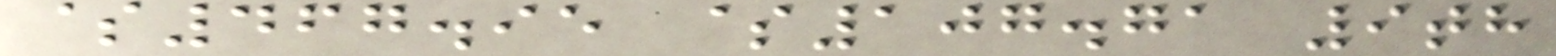$467.95 $107.71 9th
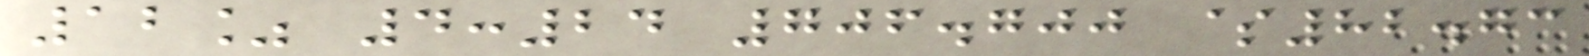12% 4:24 706.700 $82.73
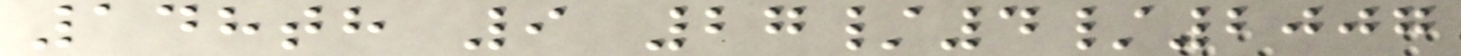148th 9 27/4/2007
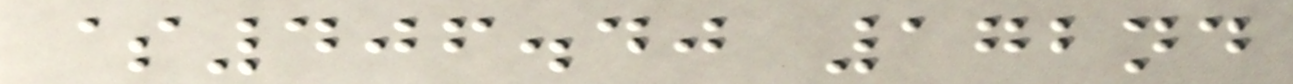$406.40 172nd
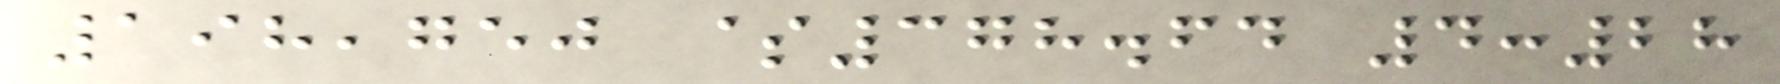198,750 $378.64 4:28
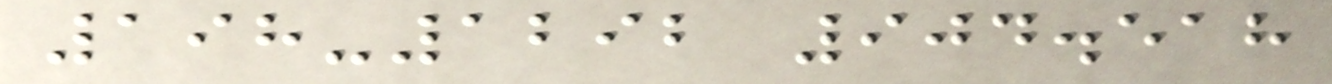198-1292 904.518
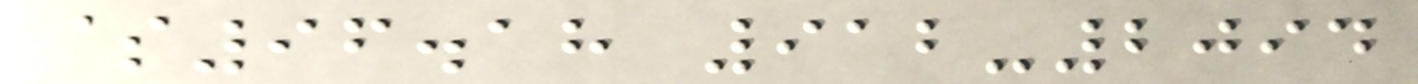$96.18 912-2094
